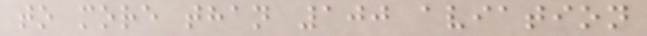to more than 100 aviation
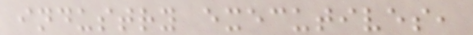industry executives,
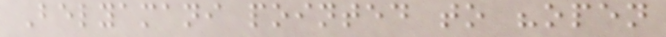Belyamani pointed to "open
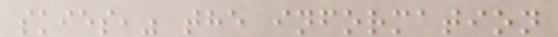skies," the information
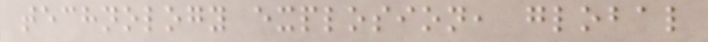technology explosion, global
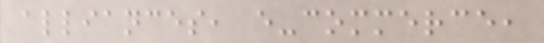alliances, e-commerce,
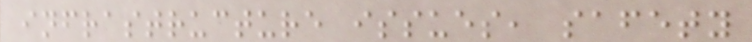infrastructure issues, safety
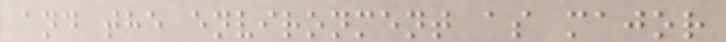and the environment as major
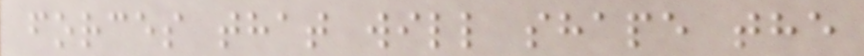forces that will shape the
